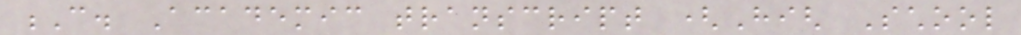C. Academic transcript (High School
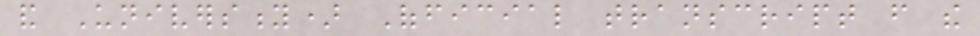and University) Official transcript from the
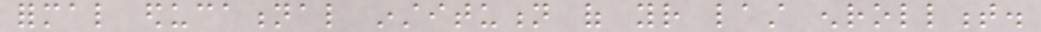formal educational institution of your last enrollment.
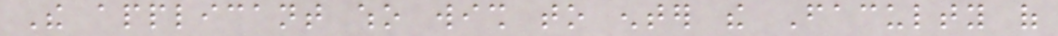The applicant who wish to enter the Faculty of
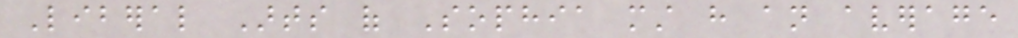Liberal Arts of Sophia must have an average
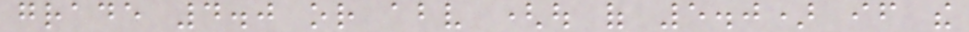grade 4.0 or above (out of 5.0) if the
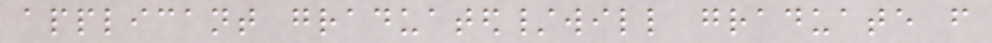applicant graduated/will graduate from
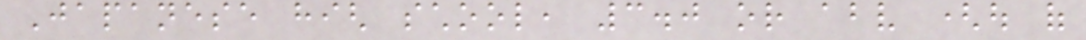Japanese high school, 3.0 or above (out of
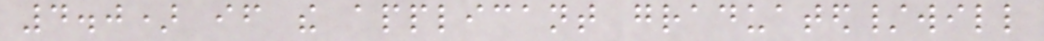4.0) if the applicant graduated/will
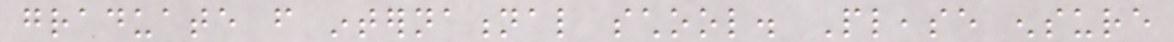graduate from international school. Please ensure
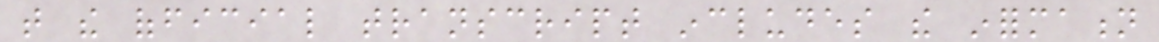that the official transcript includes the information
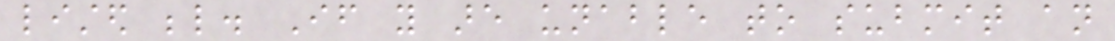listed below. If you are unable to submit an
